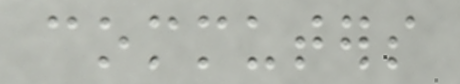commuters
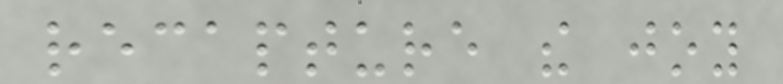recapture the joy
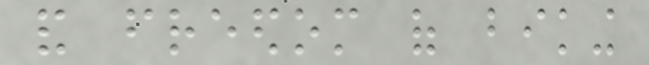and freedom of biking
